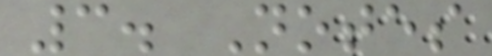3. Notes
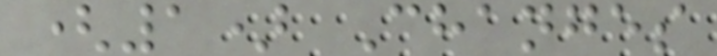(1) Changes
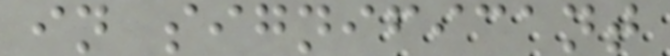in significant
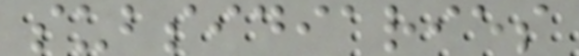subsidiaries
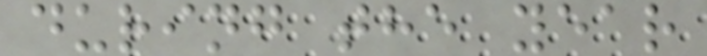during the year
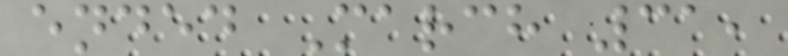ended March 31,
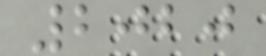2020
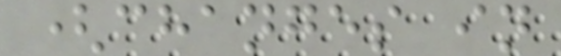(changes in
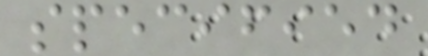specified
